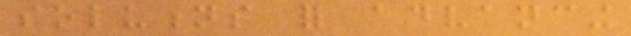solutions for advancing
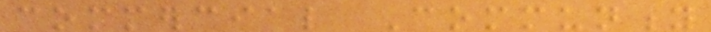commercial Community
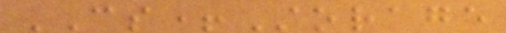CS+Storage
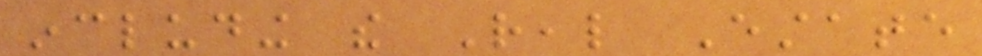including the Real Estate
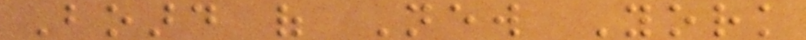Board of New York
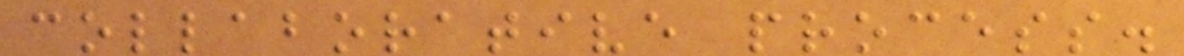collaborative process.
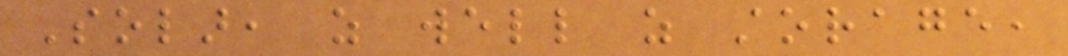Solar, as well as storage,
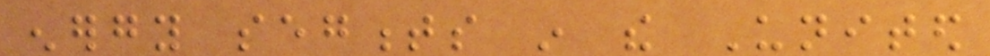energy segments in the United
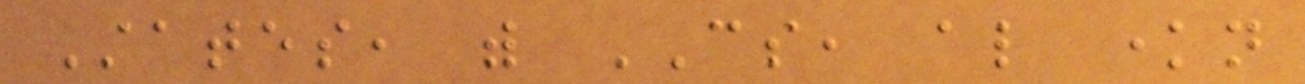States, with CS, also known
